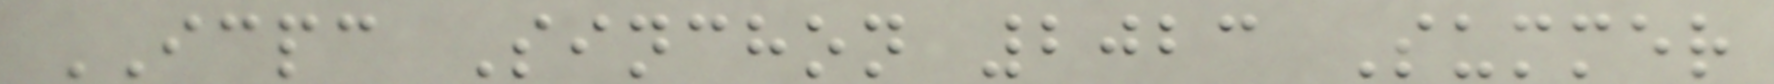ICPC Sinchon 2023 Summer
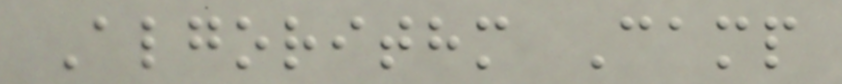Algorithm Camp
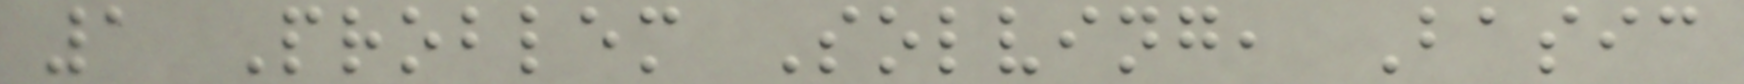1 Problem Solving, Basic
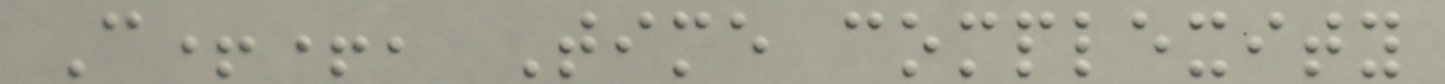C++, Time complexity
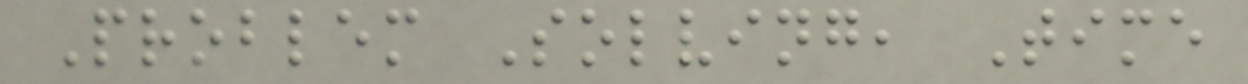Problem Solving, Time
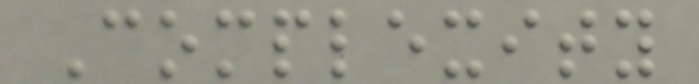Complexity
